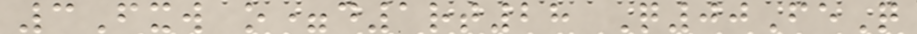3Fxw o=d1rt28 Q00FeQ
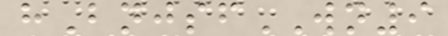hBnjsfWN9
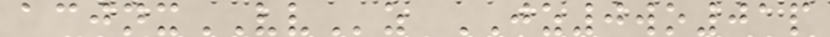acjnxVVz JZ0wo01p
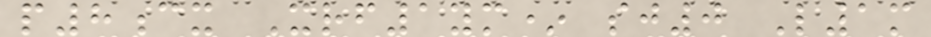p8cx Xrf1ym* sj0 L1m
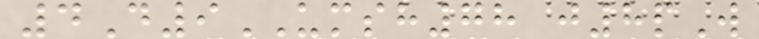4D9UMSH78 j8pW
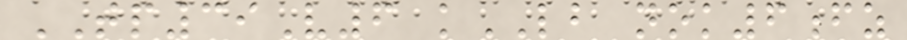TP39V6 kLB nok6fz
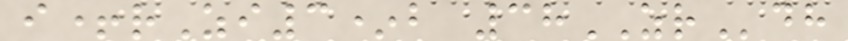i+rZi3*b 38ZRdh
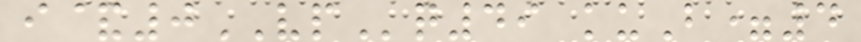i&0VPq49 kuB=4
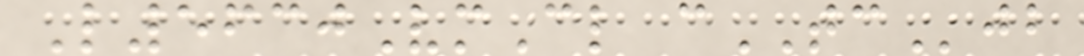L5630VmCl cTCjb
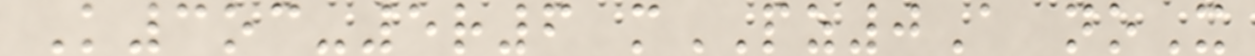K3oc-5r6 mPZ0A noX
